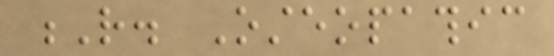R. Osteopathic
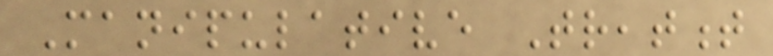Manipulative Treatment
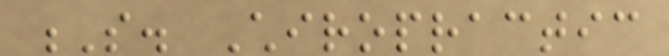S. Chiropractic
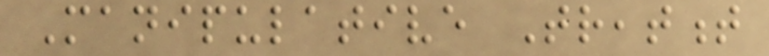Manipulative Treatment
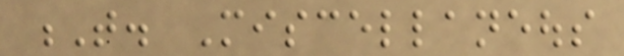T. Miscellaneous
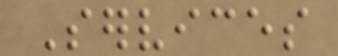Services
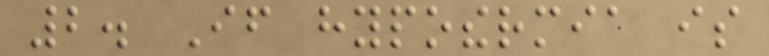2. If hypothermia is
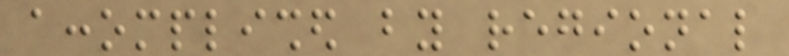accomplished by regional
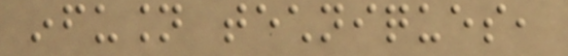infusion techniques,
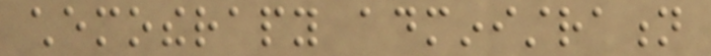chemotherapy administration
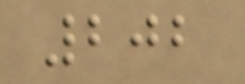202
